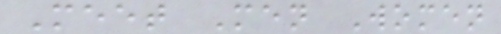Meet Men Women
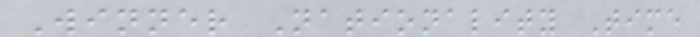Winner Nationality Time
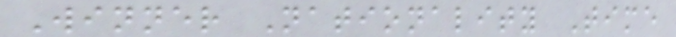Winner Nationality Time
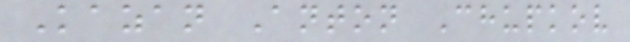Kazan Anton Chupkov
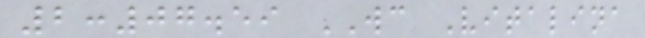2:07.59 WC Vitalina
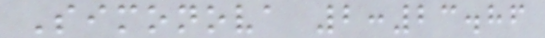Simonova 2:23.86
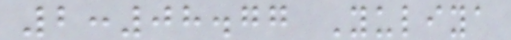2:08.77 Yuliya
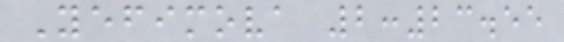Yefimova 2:23.55
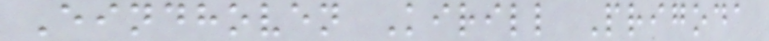Eindhoven Kirill Prigoda
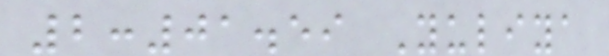2:01.59 Yuliya
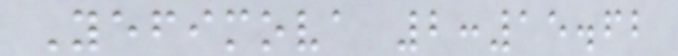Yefimova 2:15.62
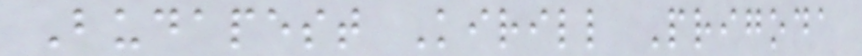Budapest Kirill Prigoda
